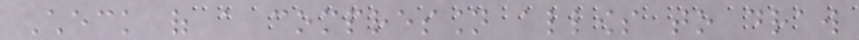Check of a compression allows to draw
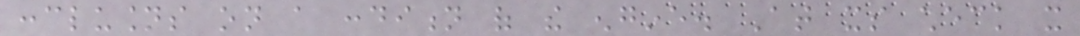conclusions on a condition of the engine. At its check it
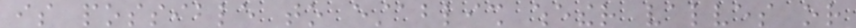is possible to establish whether valves or
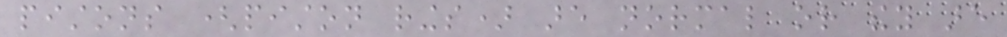pistons (piston rings) are normal or they are
